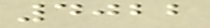4022
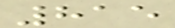815
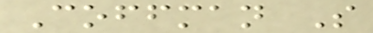Coffman S
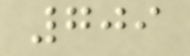709
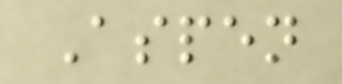Aspen
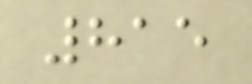815
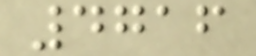4716
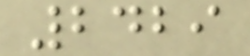2429
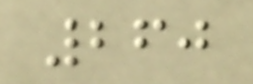260
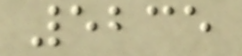5235
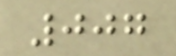007
